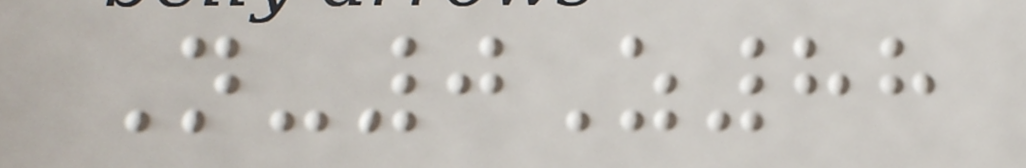N-0Z88
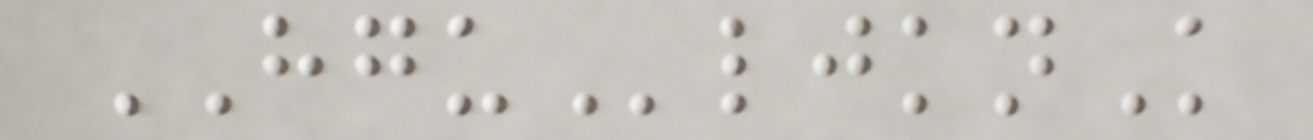HGUljknK
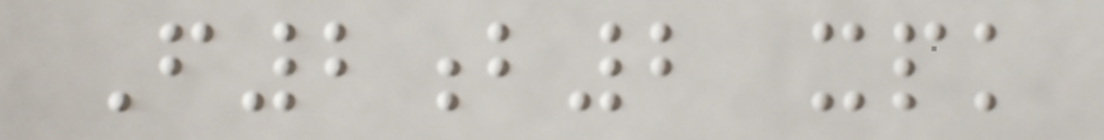F2b2 xpk
